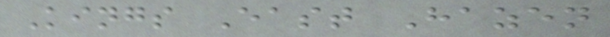Kings East Hazen
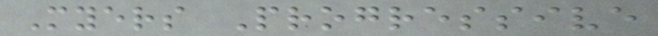Myers Progressive
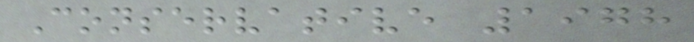Conservative 1978
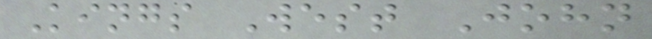Kings West John
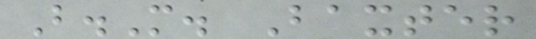B.M. Baxter
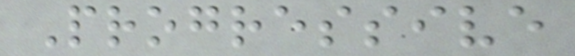Progressive
